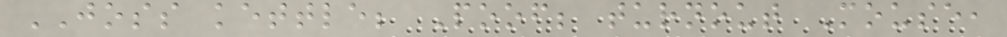JOSS kettle; Poof; turnout Mouse,
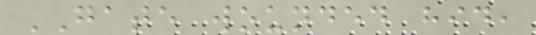GATE wounded hid,
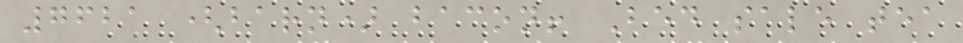7621 (barn) bacon! Bed sale tea
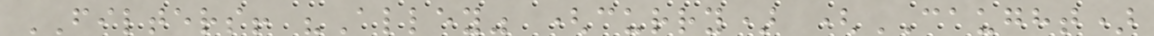FILTERS! "Alley" (curry) (CAUGHT)
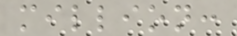million:
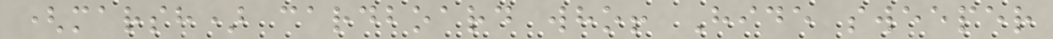(marsh) cardboard who! Hide sweeper
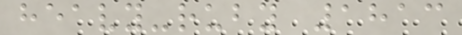heavy-ruby 1813
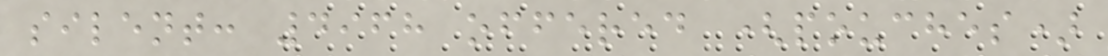silent: 4968 offered (pouches)
